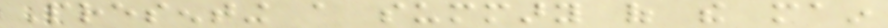Presenting a summary of the main
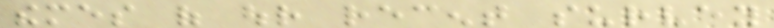themes of our recent survey
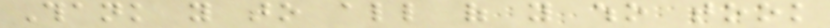Thank you to all of you who took
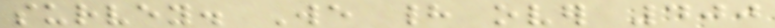survey. We had over 400
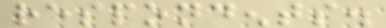respondents.
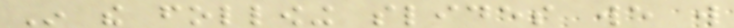In the following slides we will
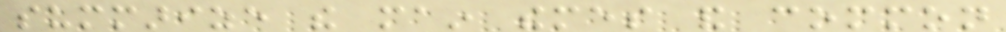summarize the main themes and common
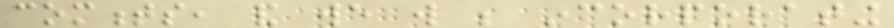comments, and we will be incorporating
